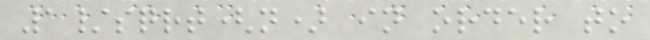1/sqrt(n) in order to
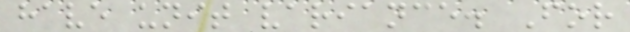have unit variance. For
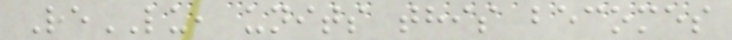ReLU, units this becomes
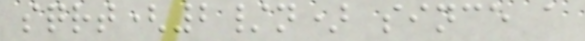sqrt(2/n) since a
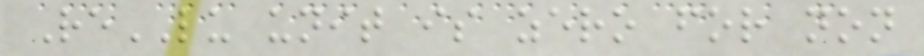ReLU unit is zero for non
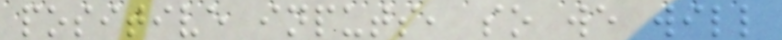positive inputs, so we will
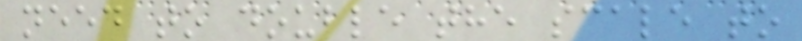need to double the scale to
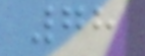78
